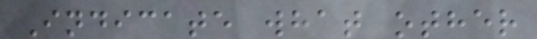Indicate what other
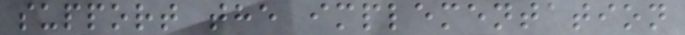support the implementation
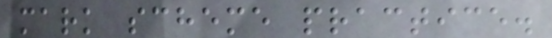mark scheme practice.
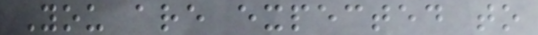You are expected to
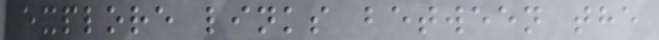explore links between the
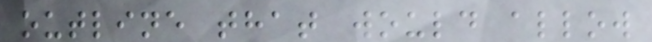outline that would allow
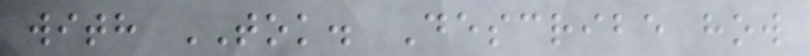with TOK. Describe how
